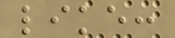like:
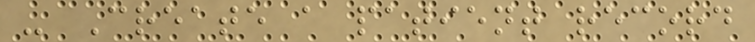- Create a patient record
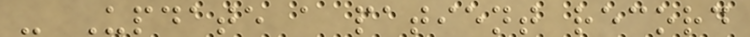- Update a patient record
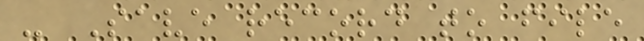- Save record to file
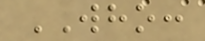WHO:
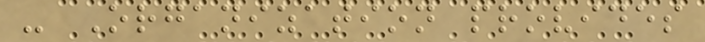- Organization provides
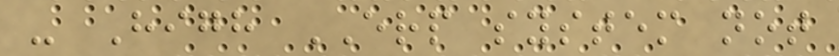- High ERP system not
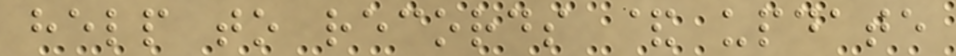help to records & update
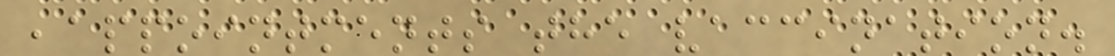,appointments the vaccination.
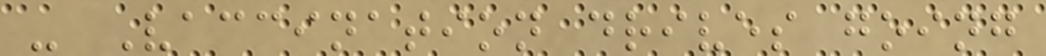- Vaccination drives going
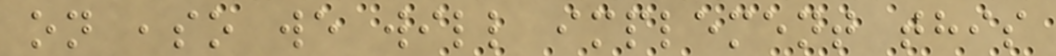on ,so we will implement this
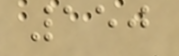150
